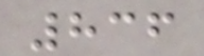836
